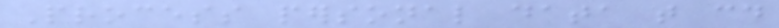Process personal data that could
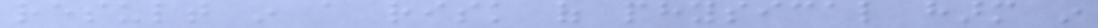result in a risk of physical harm in
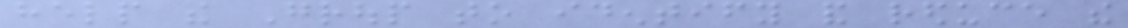help the Group to identify and reduce the
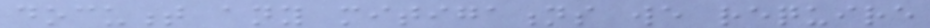document any mitigations we require
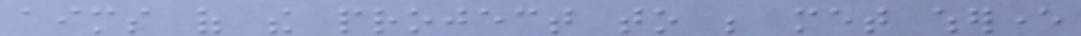aims of the project to be met wherever
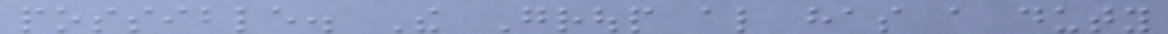possible. The Group also has a duty
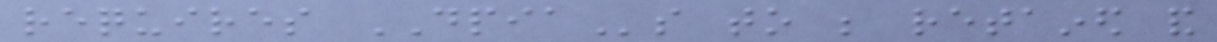requires DPIAs to be retained and
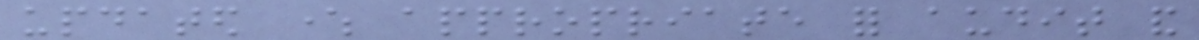updated where appropriate for audit and
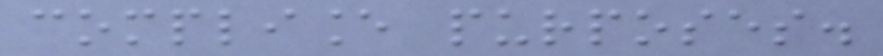compliance purposes.
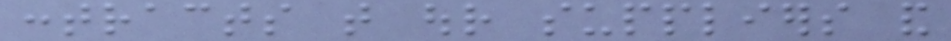contracts that our suppliers and
